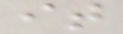it
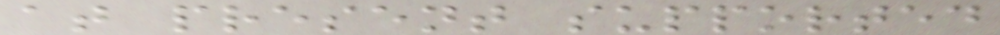at present supported
